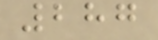287
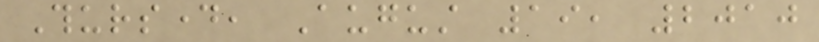Thursday, August 19, 2010
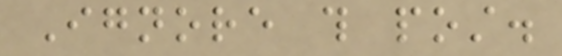Ignore this post.
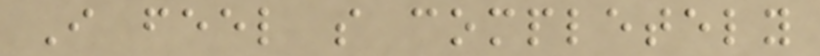I feel so completely
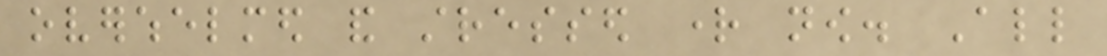overwhelmed and stressed right now. All
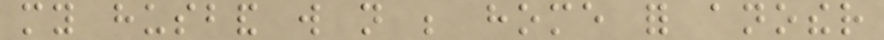my husband will not be home for another
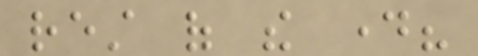rest of the day?
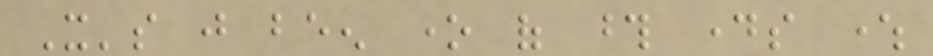It's just been one of those days where
